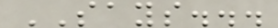SAYS...
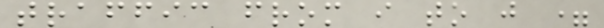traffic from i to j =
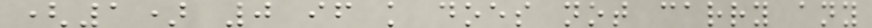(1) 0 if k does not carry any
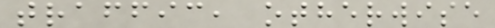traffic, otherwise
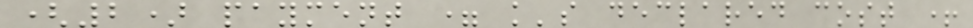(2) payment = k's declared cost +
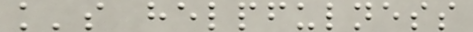k's helpfulness
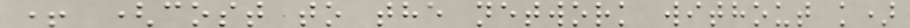+ (cost to the network without k)
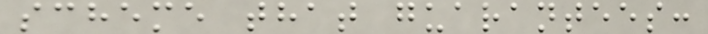scheme that guarantees:
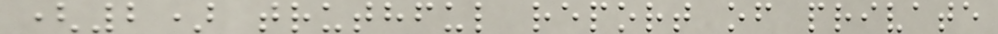(2) truthful report of private
